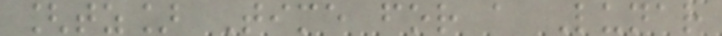[tz] Time for a Lunar
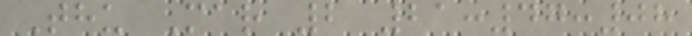Thu Mar 2 21:47:08
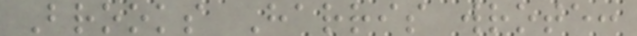Brooks Harris wrote:
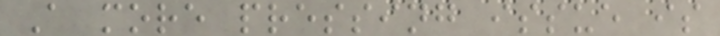A more pressing issue is
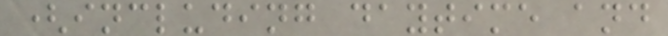(including daytime and
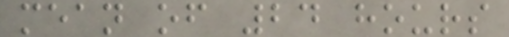mean of 24 hours
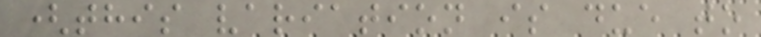(this variation is due to
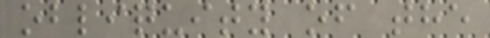obliquity of the
